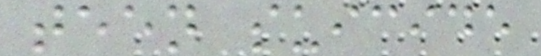teen suicide
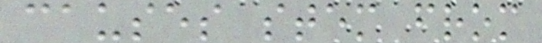causes stem from
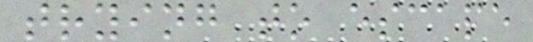trying to escape
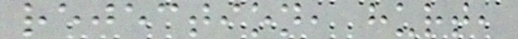rejection, hurt,
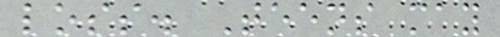loss. Teens may
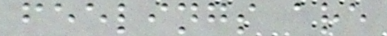feelings are
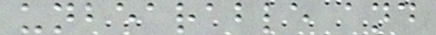unbearable and
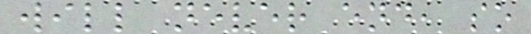will never end, so
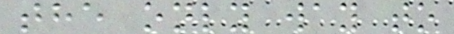the only way to
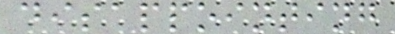disappointing
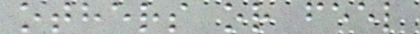others or feel
